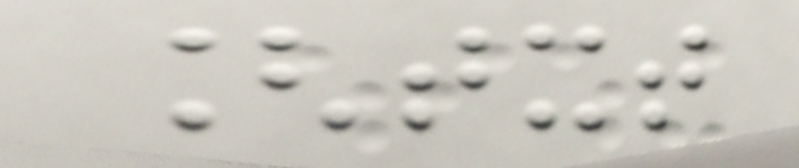[txt
